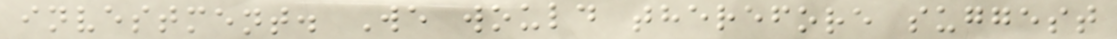investment. We would therefore suggest
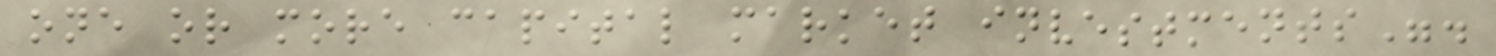one or more capital market investments".
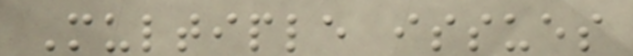Multiple issues
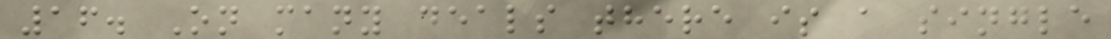16. On many deals there is a single
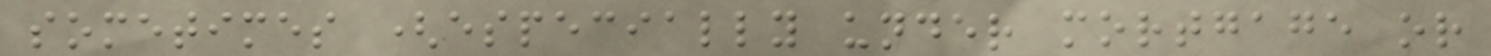sometimes (especially under mortgage or
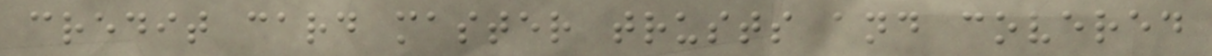credit card master trusts and covered
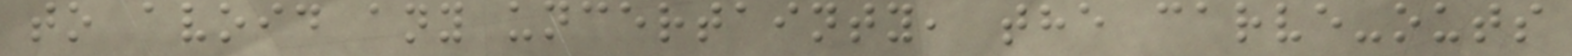to avoid any uncertainty, the carve-outs
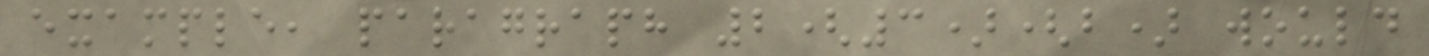example, paragraph 2(3)(b) would
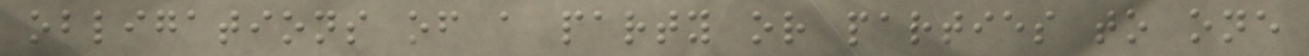obligations of a party or parties to one
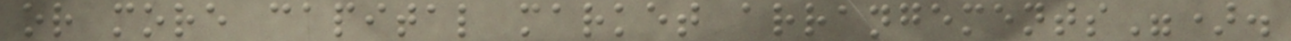or more capital market arrangements").
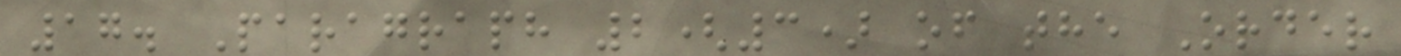17. Paragraph 2(3) of the Order
